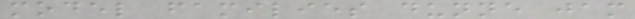model families dunne jam
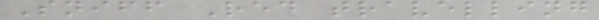Sniff Red travelling
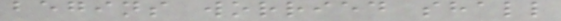begins worried shall
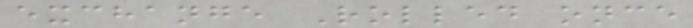exchange Rolled once
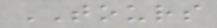TOURS
